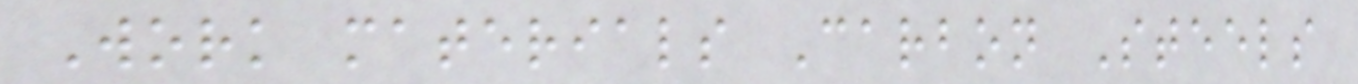Work materials Carbon Steels
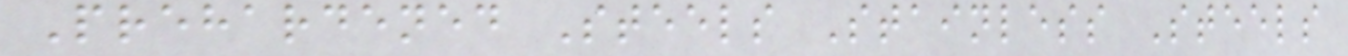Prehardened Steels Stainless Steels
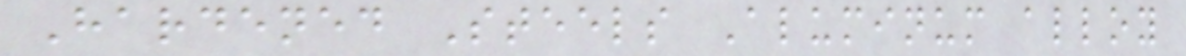Hardened Steels Aluminum alloy
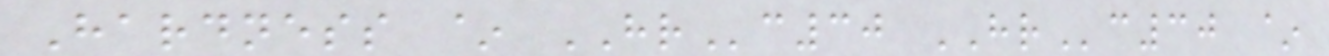Hardness ~ HRc30 HRc30 ~
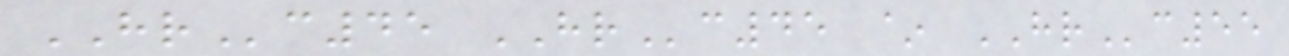HRc45 HRc45 ~ HRc55
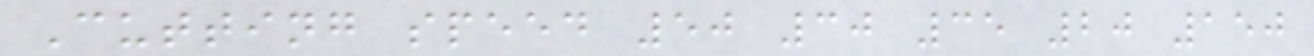Cutting speed 50 30 35 20 150
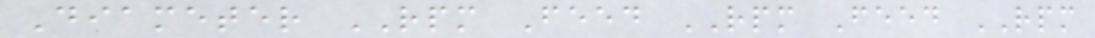Diameter RPM Feed RPM Feed RPM
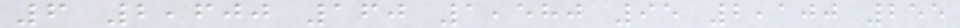6 2,600 160 1,580 95 2,100 255
